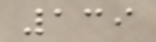139
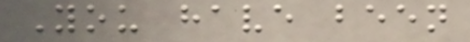You have been
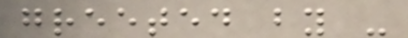greeted by -
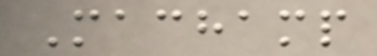Machamp
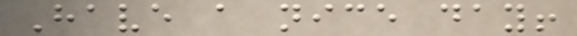Have a nice day!
